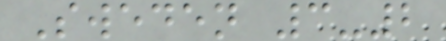Sweden 3-2
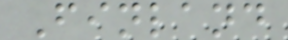Finland
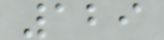129
